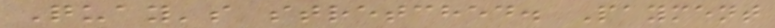Quay's stretched. Payment
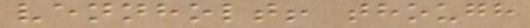vennholt! though
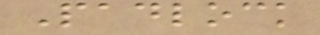Padlock
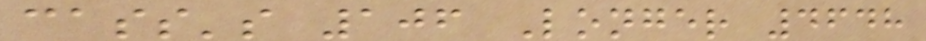cass's 106 Longer 4648
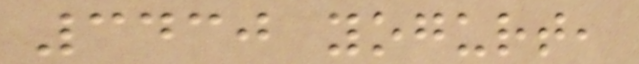3430 yogurt,
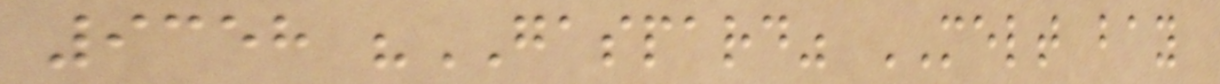9358 "GASPARD" MELT bay
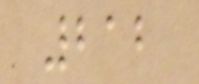212
